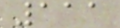111
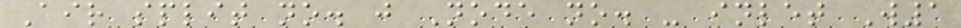Air split no. j Node no. - inlet W1
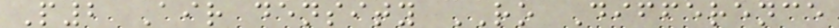P2 Air density RO Difference
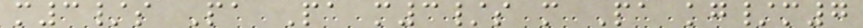m3/s Pa Pa m3/s m Pa kg/m7
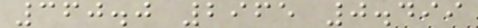360.0 2965 0.499
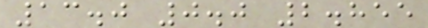13.0 0.0 2.855
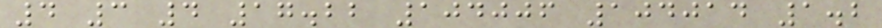4 3 4 17.22 104006 104014 1.2
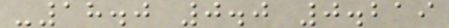-18.0 0.0 0.219
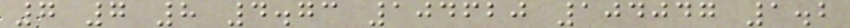7 7 8 4.73 104620 104047 1.2
